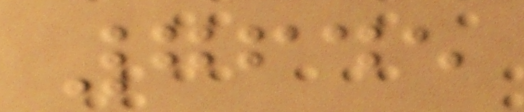7645
